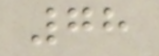78
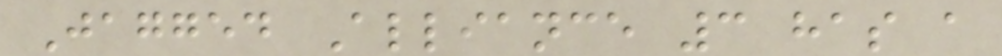Jagged Alliance 3 has a
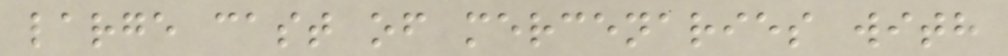large cast of mercenaries with
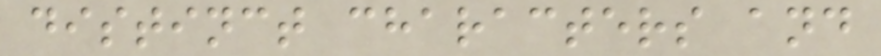distinct characters and
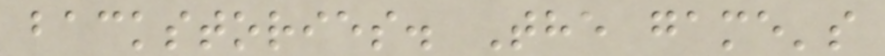backstories. The game's
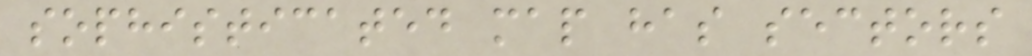sophisticated map has sectors
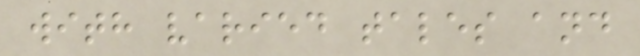with varied tales and
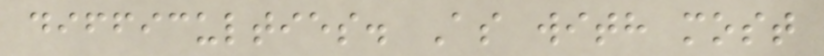difficulties. As with most
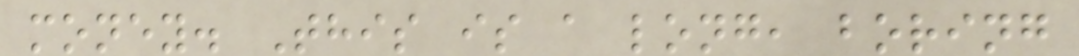money. This is a long, boring
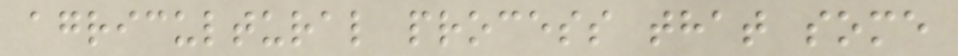agricultural process that some
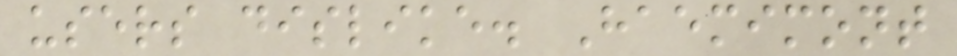users dislike. Haemimont
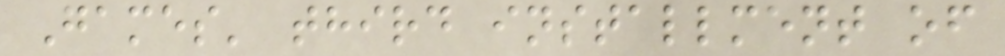Games' third installment of
